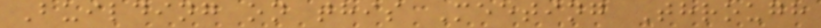Building on this Meeting Through
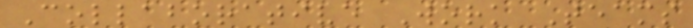Collaborative Work Teams
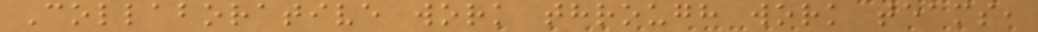Collaborative work through work teams,
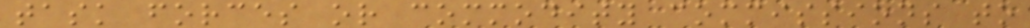task forces or commodity commissions to
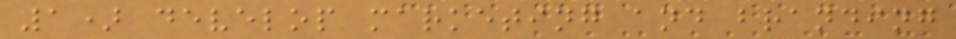1) develop marketing and branding
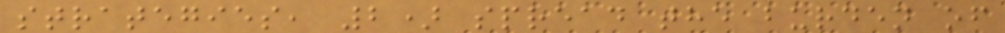strategies, 2) spread the burden of
